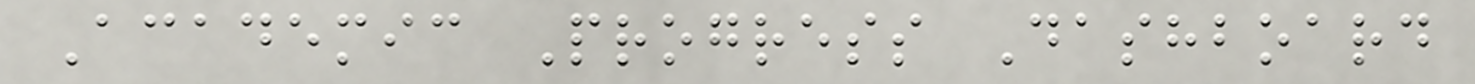Academic Progress Dashboard
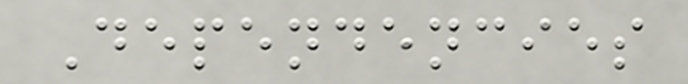Dependencies
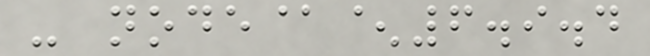- node@^6.9.4
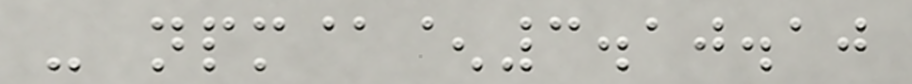- npm@^3.10.10
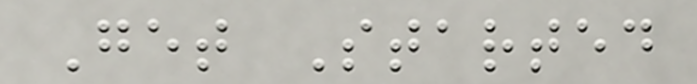Get Started
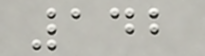142
